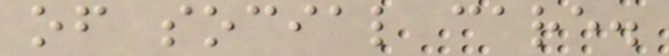of social care.
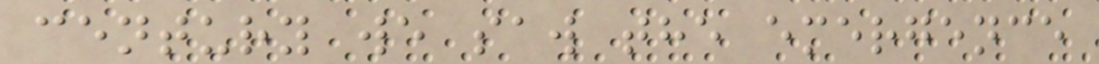century we saw the emergence
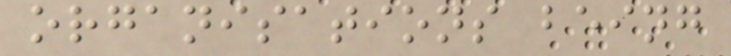organisations being
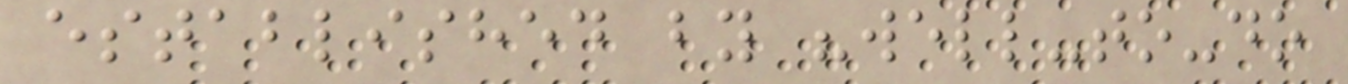established by "well-to-do
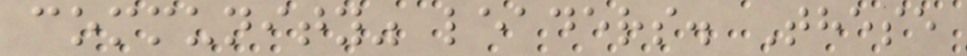community" leaders. These
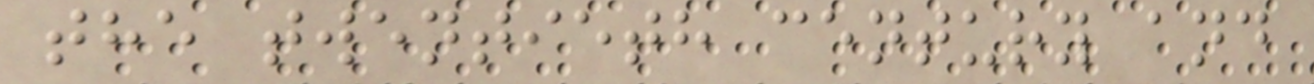the twentieth century and
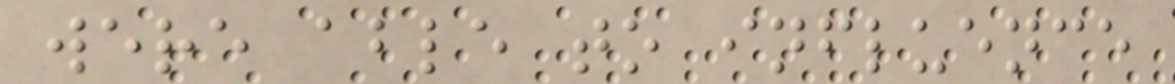were able to influence
